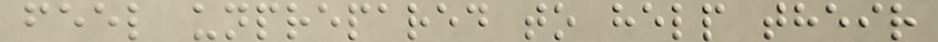feel unprepared to help their
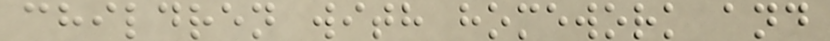children with homework and
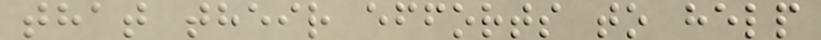that their efforts to help
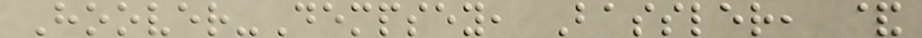Hoover-Dempsey, Bassler, &
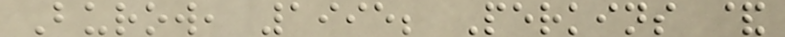Burow, 1995; Perkins &
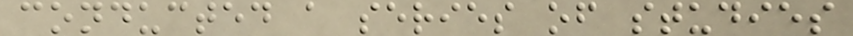conducted a series of studies
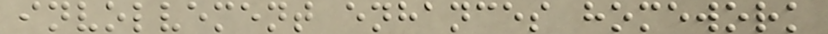involvement enhances homework
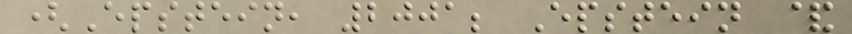(Epstein, 2001; Epstein &
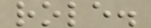role.
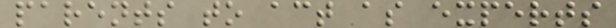parents to act as experts
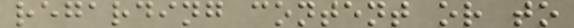regarding content or to
